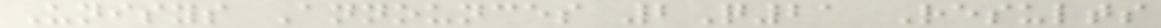Unisys Announces 2Q21 Results
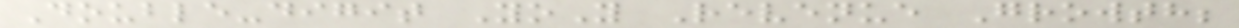Double-digit YoY Revenue Growth;
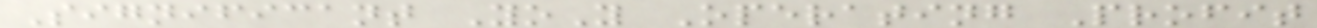Significant YoY Operating Profit
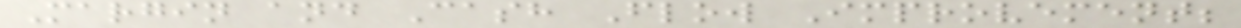Margin and Cash Flow Improvement;
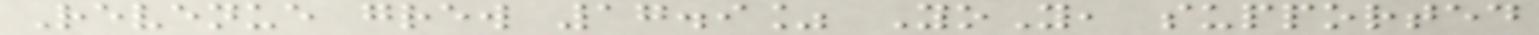Revenue grew 17.9% YoY, supported
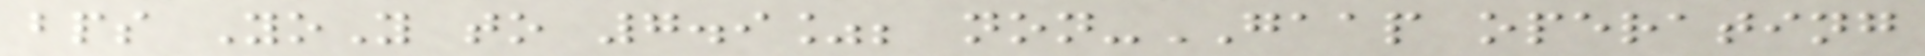bps YoY to 7.9%; non-GAAP operating
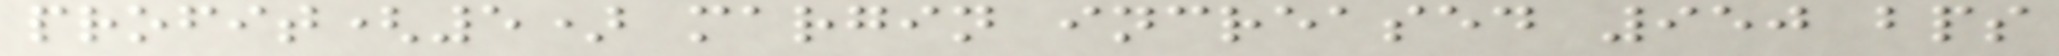profit(5) margin increased 950 bps
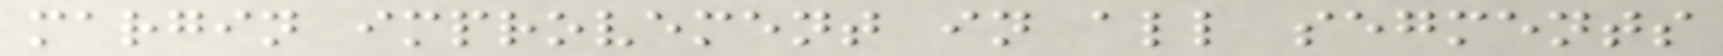margin improvement in all segments
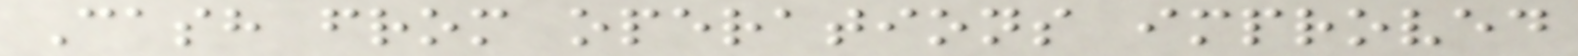Cash from operations improved
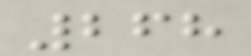268
